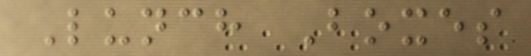Lunch Boxes
